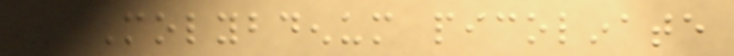- Molybdenum picolinate
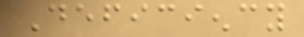Deficiency
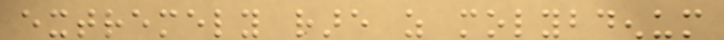extremely rare as molybdenum
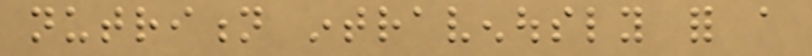nutrition intravenously for a
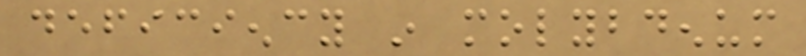deficiency in molybdenum
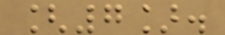[7].
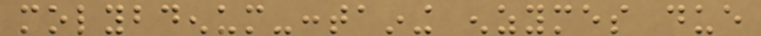molybdenum-containing enzymes due
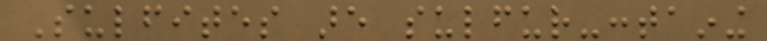Sulfites are sulfur-containing
